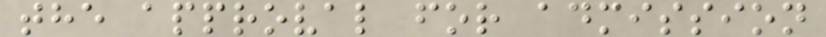the approval for admission
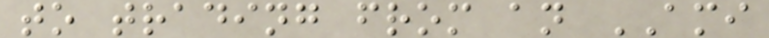to trading from an AMI
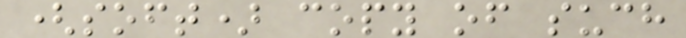(soft) copy of such
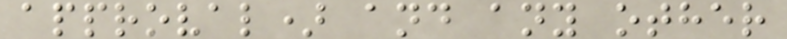approval) and any other
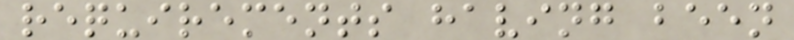requirements having been
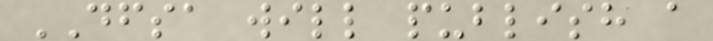DFSA will publish a
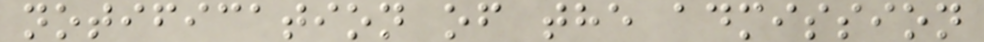notification of the admission
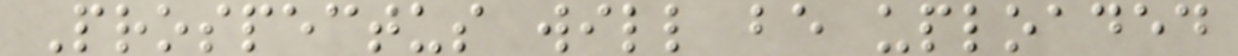Prospectus will be uploaded
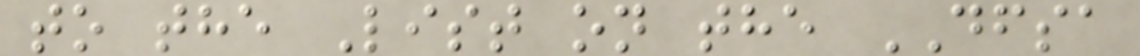to the List on the DFSA
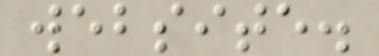website.
